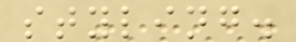styling.
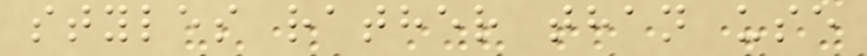styles rather than use
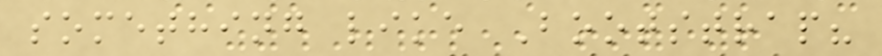something like Bootstrap?
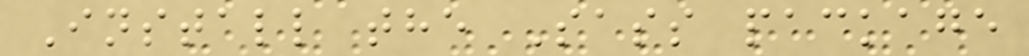Install the Sass package
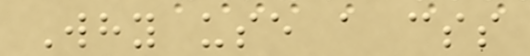Why use a css
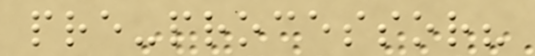pre-processor?
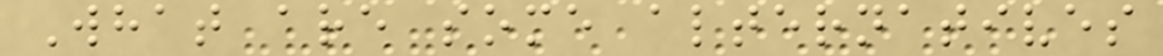What are some alternatives
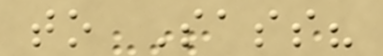to Sass?
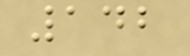142
